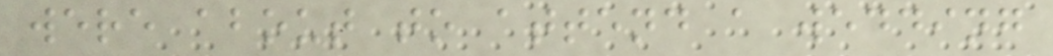were about to attend a wedding
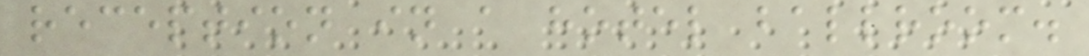reception in a hotel ballroom.
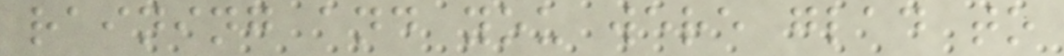raining and you were glad to
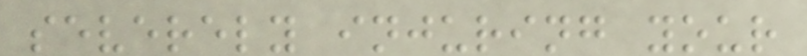severely injuring your
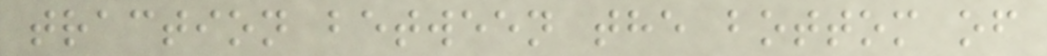traction between the bottom of
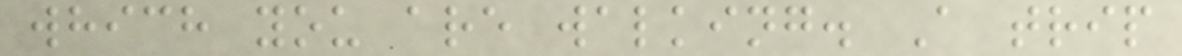which you are walking. A trip
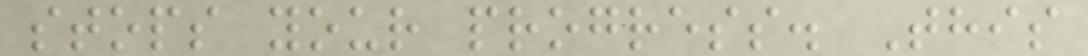stops your progress. This
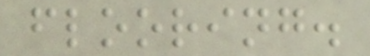flooring.
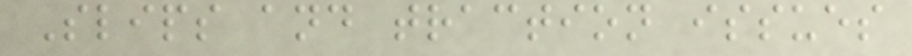Slips and traction issues
